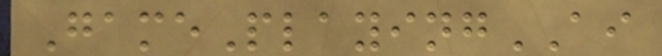GamePlayingAI
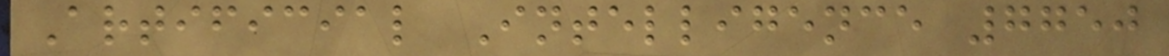Artificial Intelligence 7750
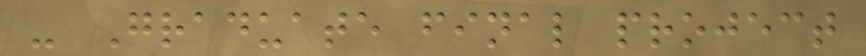- Graduate final project
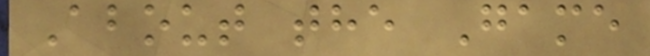About the Game
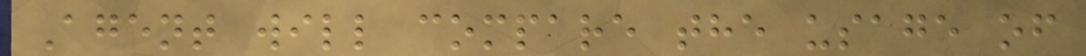Agent will compare the usage of
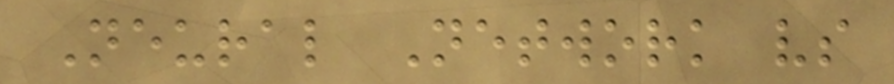Neural Network vs
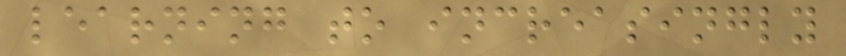learning to increasingly
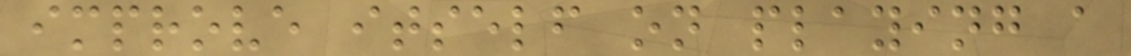improve itself on playing a
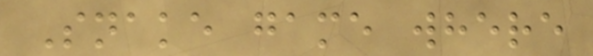Snake game where
